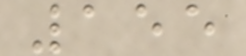155
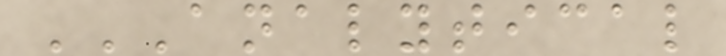ANALYTICAL
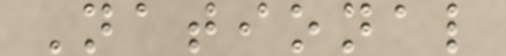National
